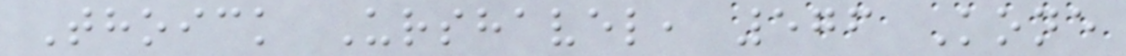Thoick Urshavel, 576 Kone
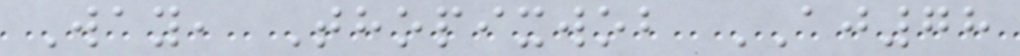Way, Thopixwob AJ78
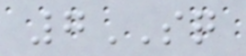7SQ
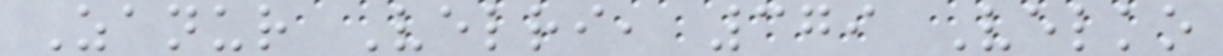Zanur Velri, 379 Velko
